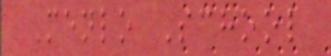Menlo School
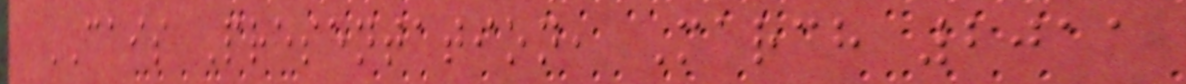CAIS Presentation, March 2011
